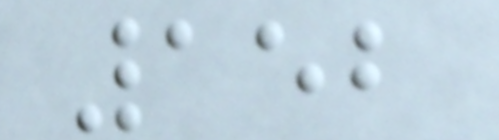152
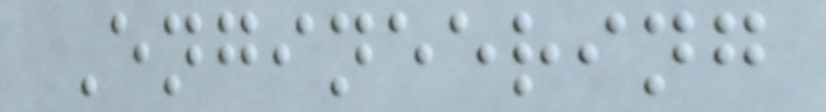Engineering
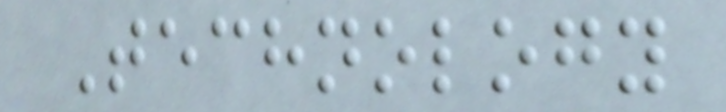Technology
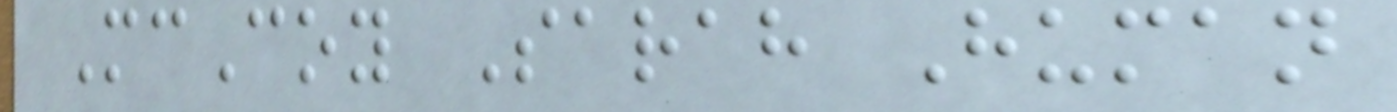McCoy Sarah Human
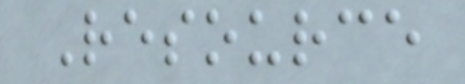Resource
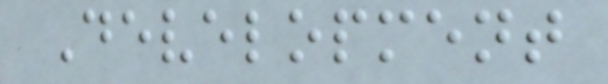Development
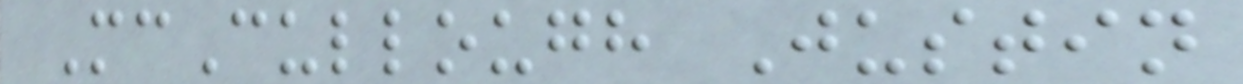McCullough Justin
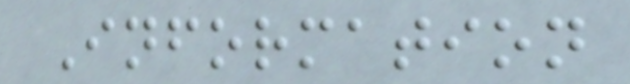Information
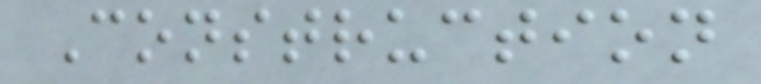Construction
